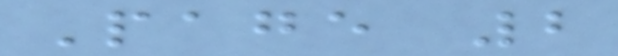Page 2
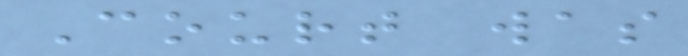Court was
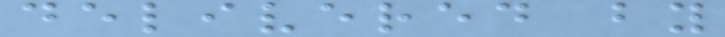delivered by
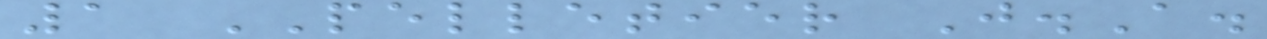1 PELLETIER J.A.
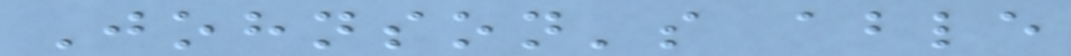Johnson's able
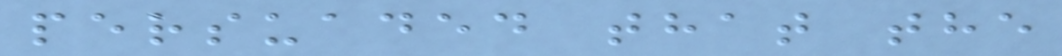persuaded that the
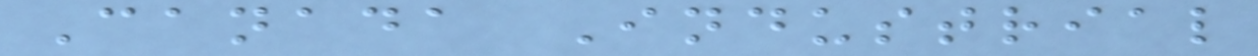Canada Industrial
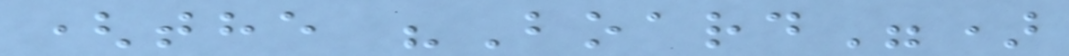(the "Board")
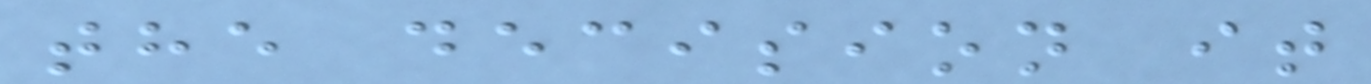the decision it
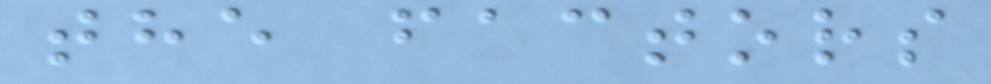the factors
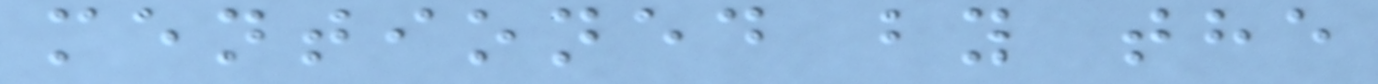mentioned by the
